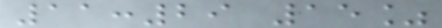11:29 15%
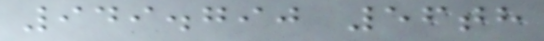949.790 56th
